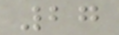27
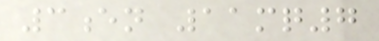3en 11mq7
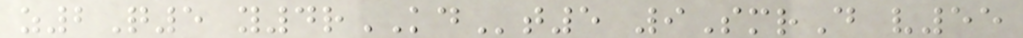z2Q5 y4rKDt5 9SmrD v55
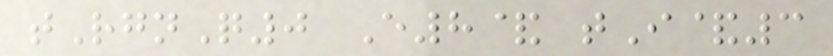tRgnQ0 E8& tI&3
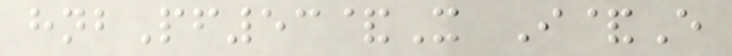hnbPf53&X I&E
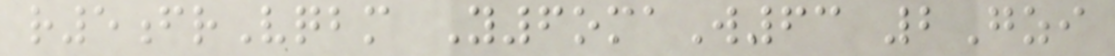r5frVqbm Y6omaW63 2Gzi
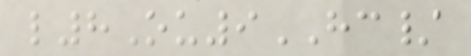l8Ou9HC/
